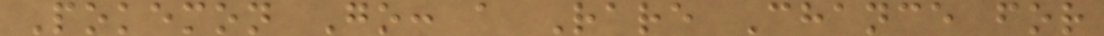Pokemon Go: a Rare Chance for
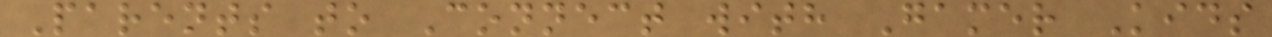Parents to Connect with Gamer Kids
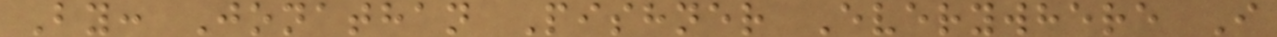By: Jonathan Pishner Everywhere I
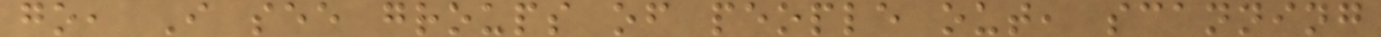go, I see groups of people out, scanning
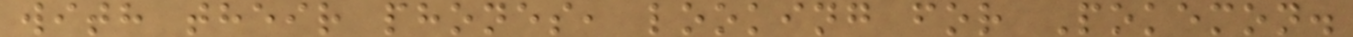with their phones, looking for Pokemon.
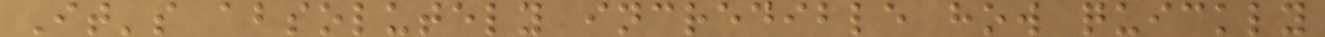It's absolutely incredible how quickly
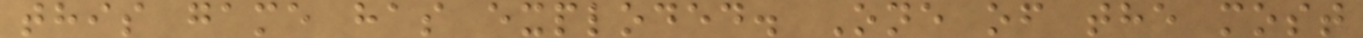this game has exploded. One of the most
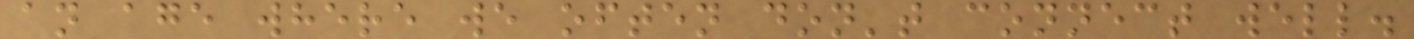an age where we often don't connect well.
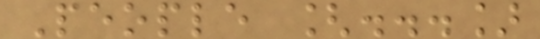People [...]
